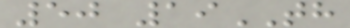50 19TH
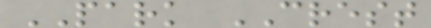PARK CREST
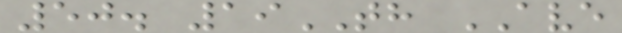50. 19TH AVE
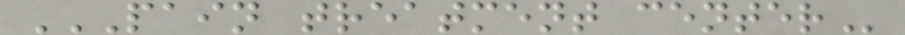PAIN TREATMENT CENTER
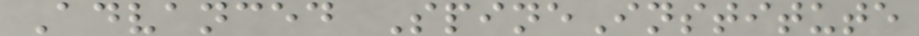Advanced SpineInstitute
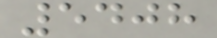5408
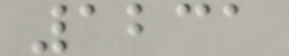1231
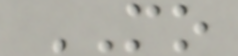MO
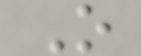O
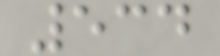534
